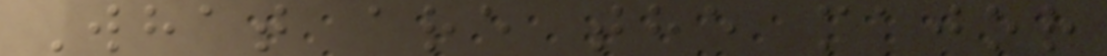What are the major
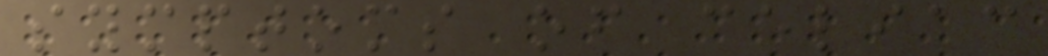symptoms of celiac
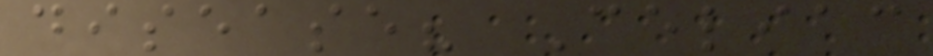disease? Celiac
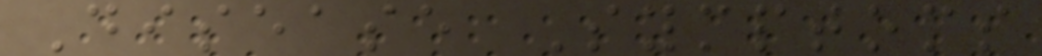Disease Symptoms
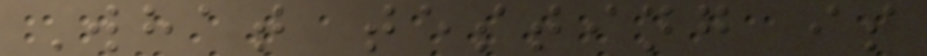What testing is
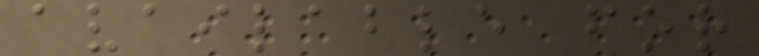available for
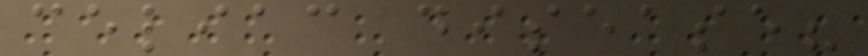celiac disease?
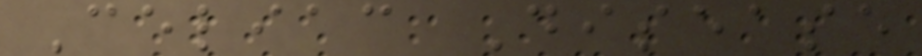Celiac Disease
